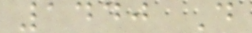1440 D
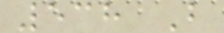538 B
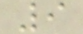9
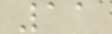11
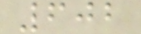602
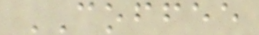COFFEE
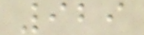929
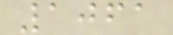1061
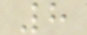8
